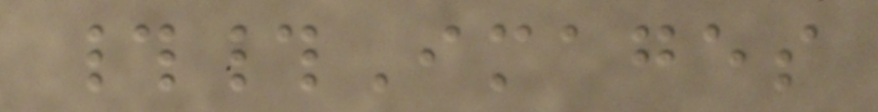##Images
